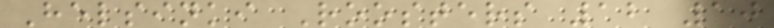Helsinki Roosters 12 10
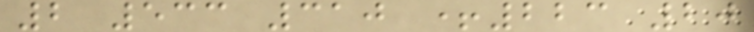2 533 310 +223 20
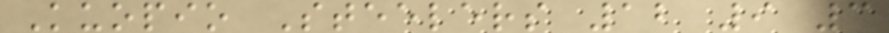Kuopio Steelers 12 9 3
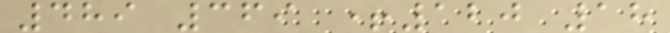489 369 +120 18
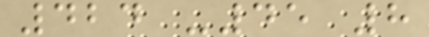424 -45 8
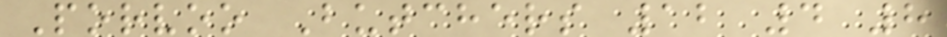Porvoo Butchers 12 4 8
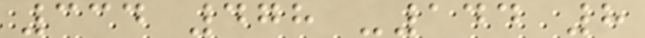334 478 -144 8
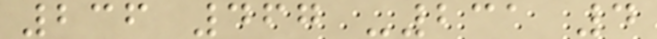236 467 -231 4
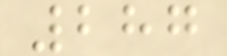287
